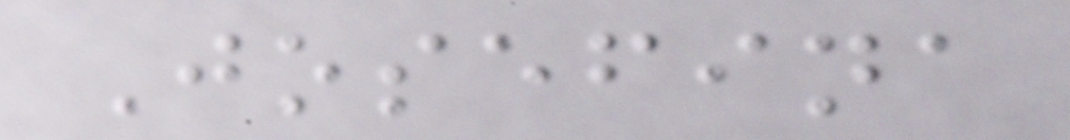Josefina
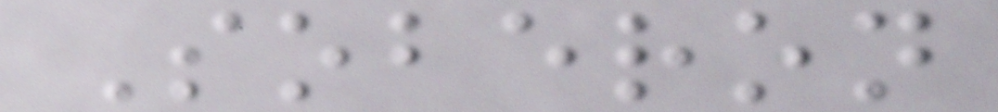Soberon
